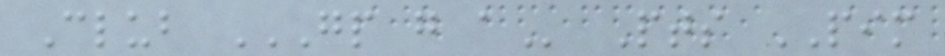Club GP G A Pts PIM
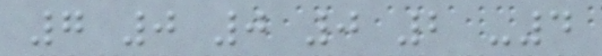7 0 0 0 2 -4
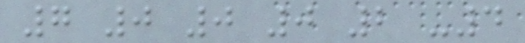7 0 0 0 2 -4
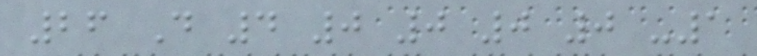26 D 4 0 0 0 0 -1
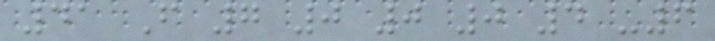41 F 7 0 0 0 4 -6
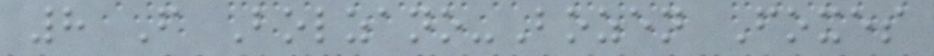8 F Bolzano-Bozen Foxes
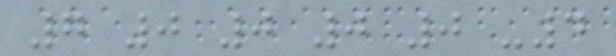7 0 0 0 0 -4
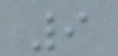9
